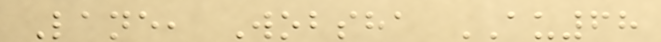Lane, Wobsha AU68
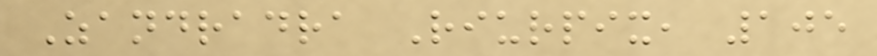Zandradra Riurpix, 105
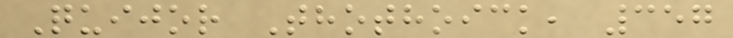Quijor Thothoick, 357
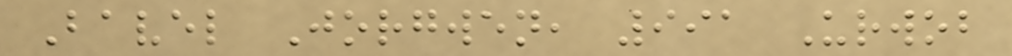Bavel Jorgwen, 991 Urwob
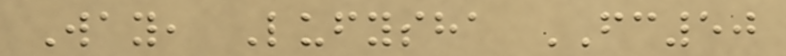Way, Lufysha FC50
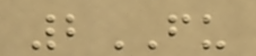2FU
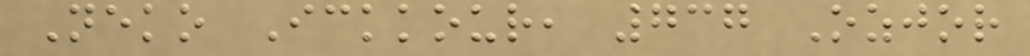Neko Ickkour, 737 Ozjor
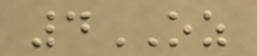4OZ
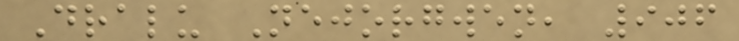Dralu Nejorgwen, 906
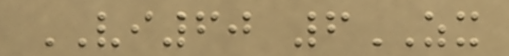VI60 6ZX
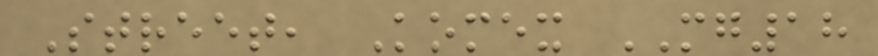Street, Komex MG18
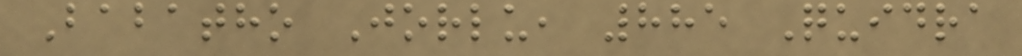Babatho Jorlu, 885 Quidra
